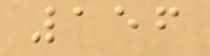156
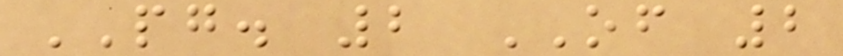PG. 2 OF 2
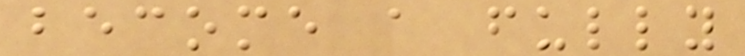become a fully
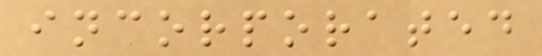incorporated
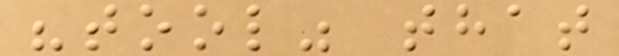"tool" that
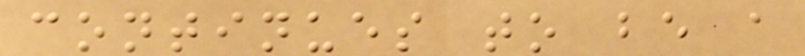continues to be a
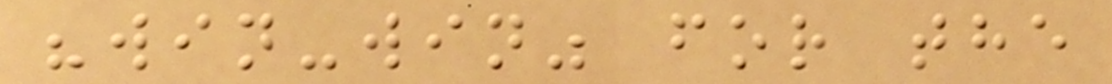"win-win" for the
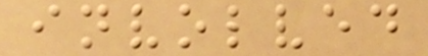involved
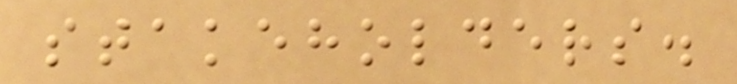stakeholders.
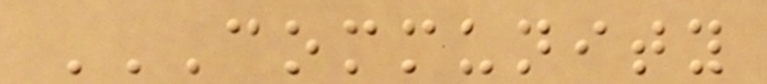COMMUNITY
